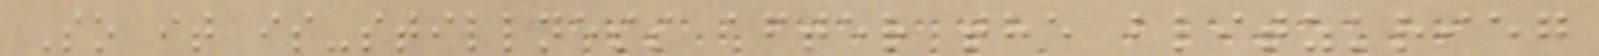So it is-stillness after the blitzkrieg
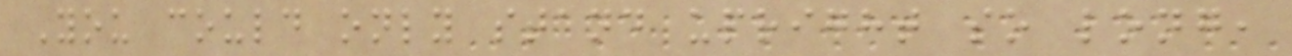You could only stand upright so long,
